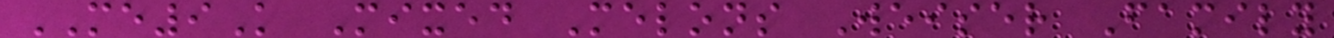ME9K Mixed Melons Weiser Family
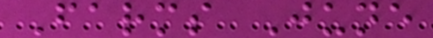Farms June
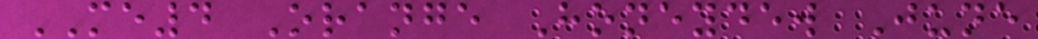ME4 Orange Honeydew June
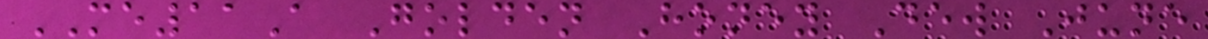ME11A Golden Honey Dew June
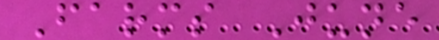Farms June
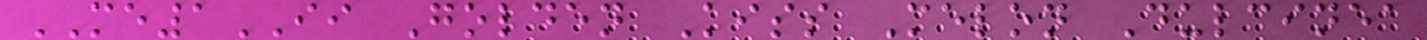ME1II Golden Kiss Melon Dulcinea
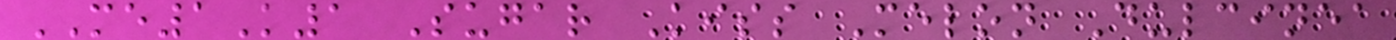ME1K1 Sugar Kiss Melon Dulcinea
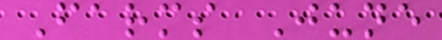Farms June
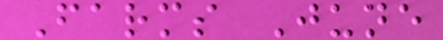Farms June
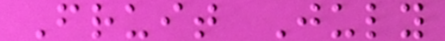Fruit July
